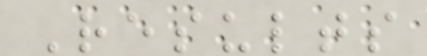Results
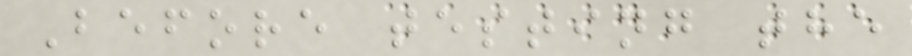Before testing the
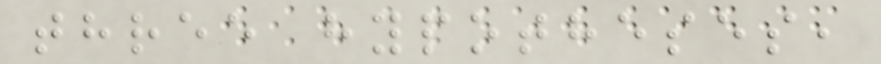three hypotheses,
